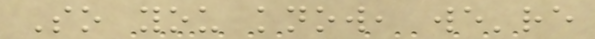So you know, we're
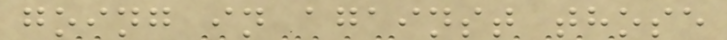going in against those
